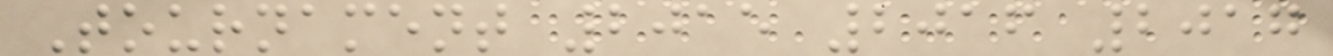Tournament 2015 2016 2017
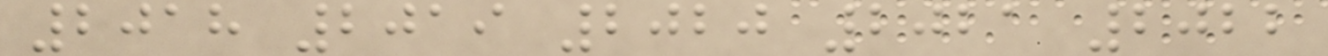2018 2019 2020 2021 2022
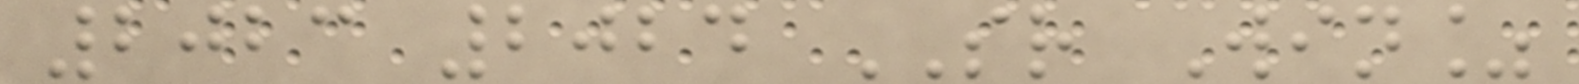2023 2024 SR Win%
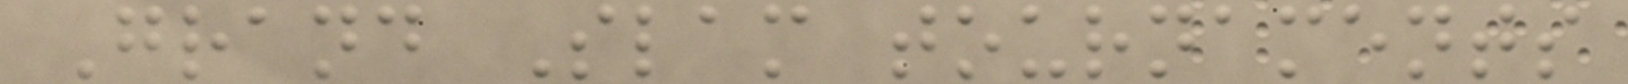Grand Slam tournaments
